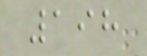198
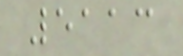5113
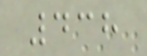438
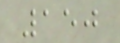150
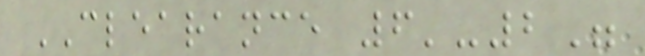CLEARANCE 6'-2"
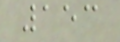153
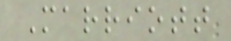Marriott
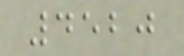4520
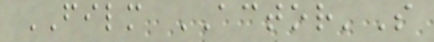FILM ACTOR'S
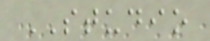STUDIO
